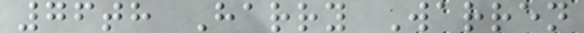76th Harry Warren
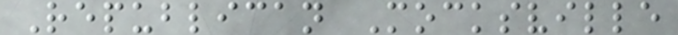Republican Mocksville
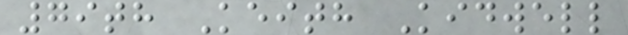79th Keith Kidwell
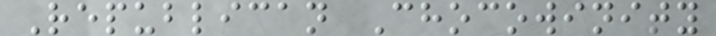Republican Chocowinity
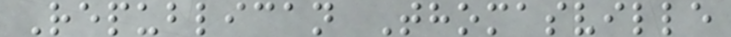Republican Thomasville
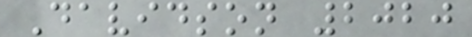Davidson 2020
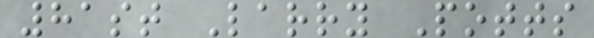81st Larry Potts
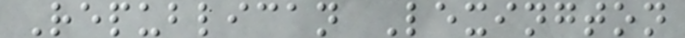Republican Lexington
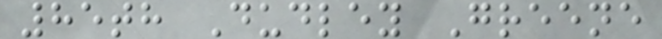85th Dudley Greene
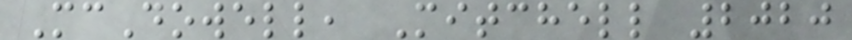McDowell, Mitchell 2020
